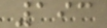193
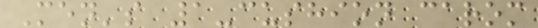Men's 1-cushion carom
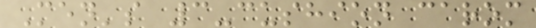Men's 3-cushion carom
